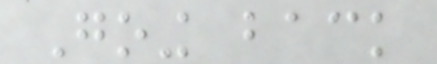Going back
